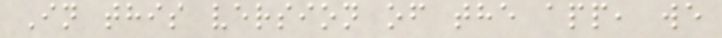In this version of the app, we
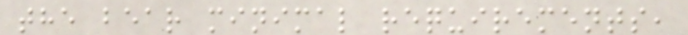the bear minimal requirements,
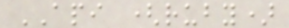API (ruby)
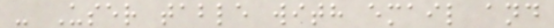- User table with email and
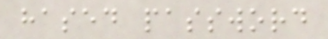hased password
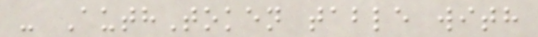- AuthToken table with
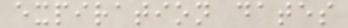expiration dates
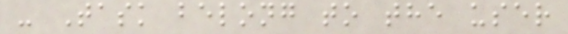- Task belong to the user
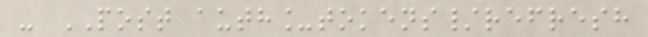- POST auth_tokens/refresh
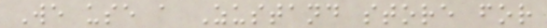We use a Zustand store for
